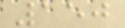150
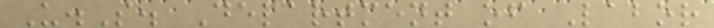U.S. Department of Labor
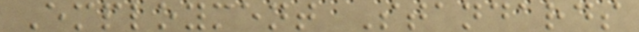Employment Standards
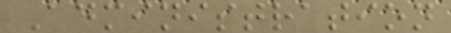Administration
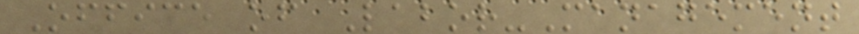Office of Labor-Management
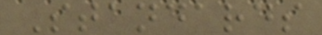Standards
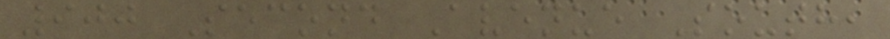900 Second Avenue South,
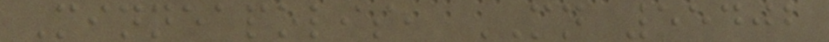Minneapolis, MN 55402
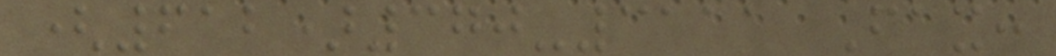(612)370-3111 Fax:
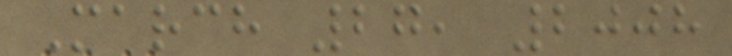March 27, 2008
